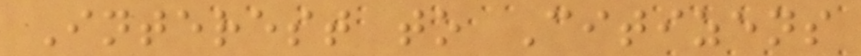Interest to Citizens
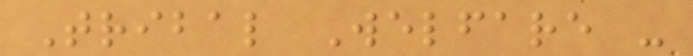Tribal Welfare -
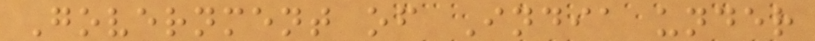Government of India under
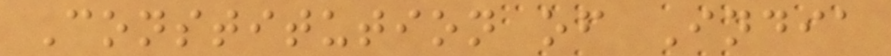Constitution of India
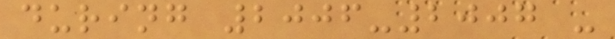during 2006-2007 -
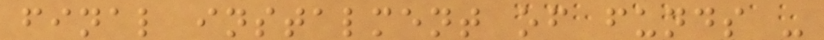final instalment of funds -
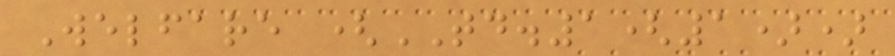Welfare (TD.1(1))
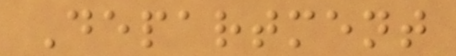Department
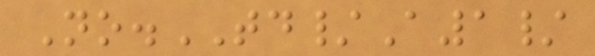No.TD/A1/
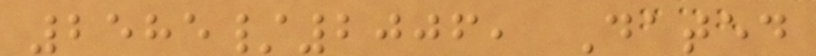2585/2006, Dated
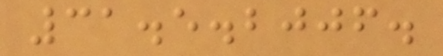31.5.2006.
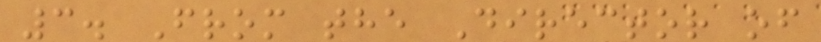3. From the Director of
